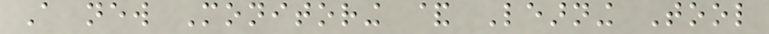A new Monitoring & Learning Tool
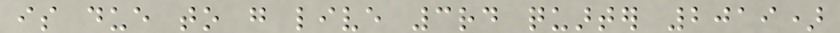is due to go live 3rd quarter 2019)
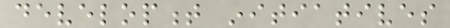development initiatives
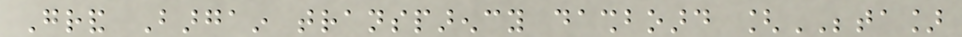Grand Bargain transparency dashboard [BETA]
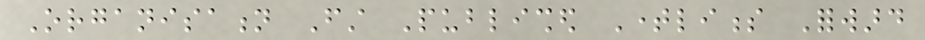Organisation First Published Timeliness Forward
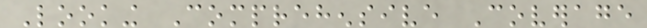Looking Comprehensive Coverage
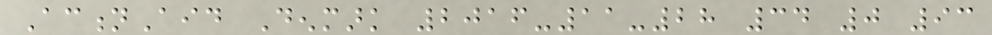ActionAid Denmark 2016-11-28 34 0 93
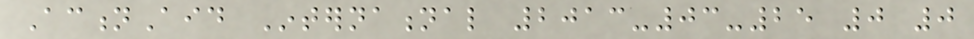ActionAid International 2013-03-25 0 0
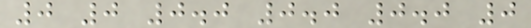0 0 0.0 0.0 0.0 0
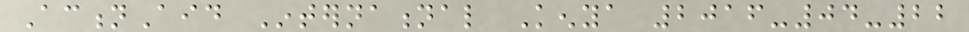ActionAid International Kenya 2016-04-22
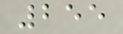255
